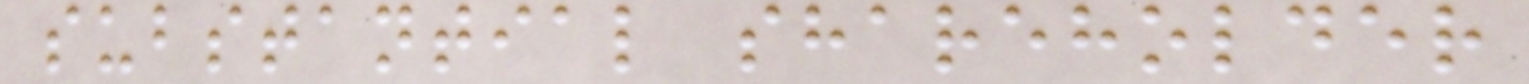substantial shareholder
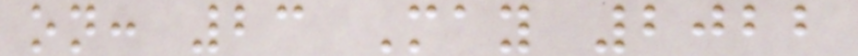on: 23 May 2022
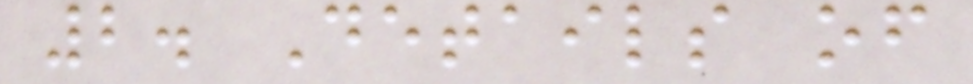2. Details of
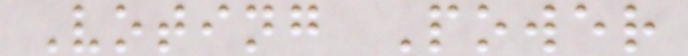Voting Power
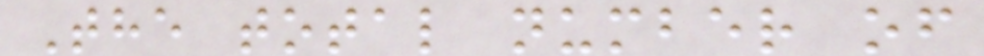The total number of
